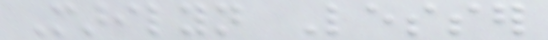Marilyn Lesser
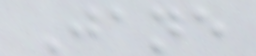Jane
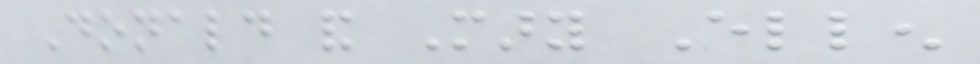Donald and Mary Ellen
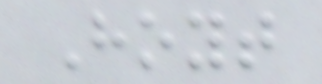Hoyt
